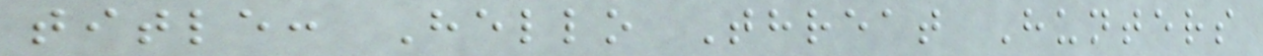title: Hello Threat Hunters
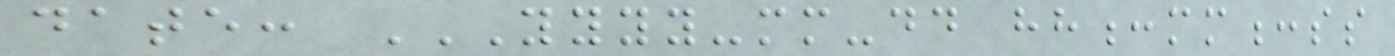date: YYYY-MM-DD HH:MM:SS
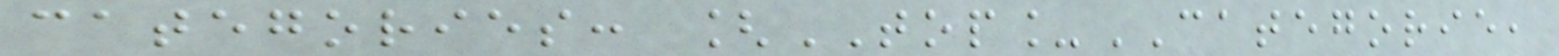categories: [TOP_CATEGORIE,
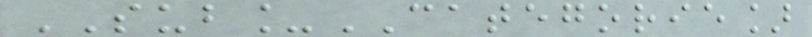SUB_CATEGORIE]
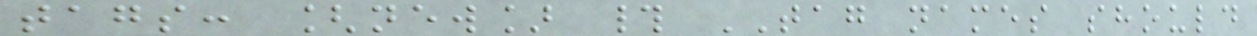tags: [new] # TAG names should
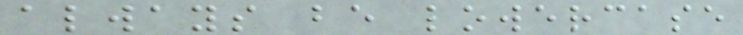always be lowercase
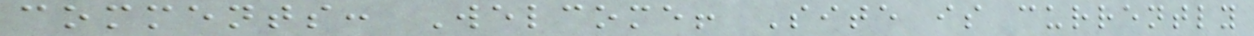comments: Welcome! Site is currently
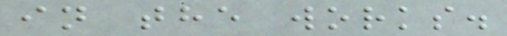in the works.
